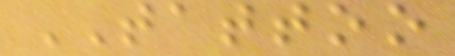TATTOO
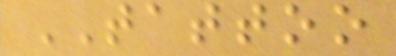TATTOO
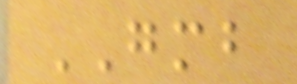GMB
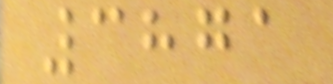3871
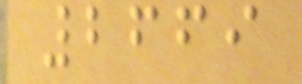2669
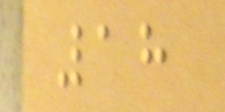18
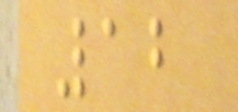12
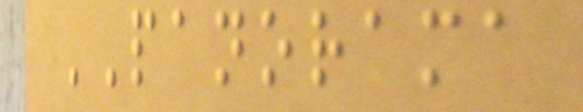PANORAMA
